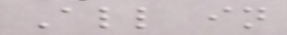All in
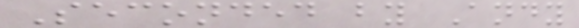Seconded by Andy
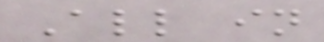All in
